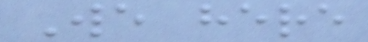We here
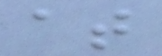at
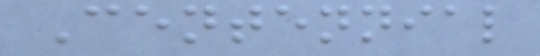Centennial
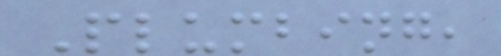Plumbing,
